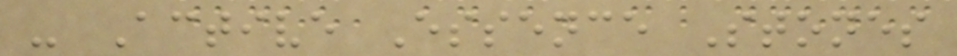- Active Essence Stones
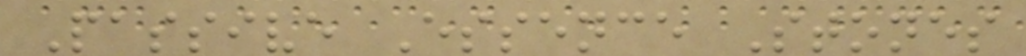Passive Essence Stones
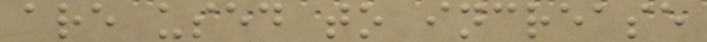are used to increase
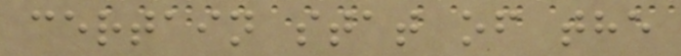certain stat of the
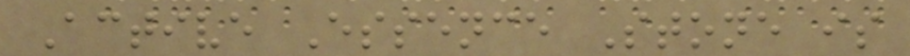Active Essence Stone is
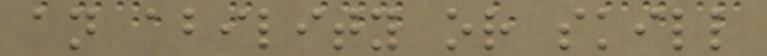an ability or skill
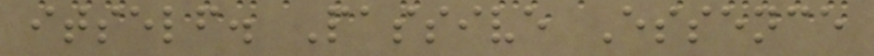itself. Passive Essence
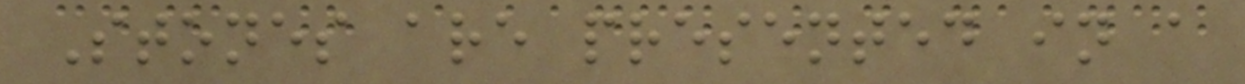Stones are presented in a
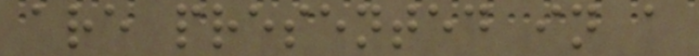are presented in a
